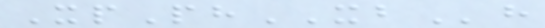XpPhXBh
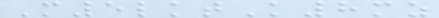M5lktK8mz
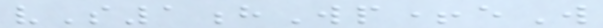vS1hWp+eW
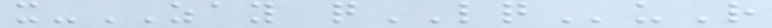x-ZAY qLQuR
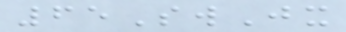65SwJx
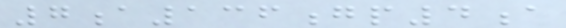7a136gp4a
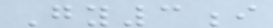Gy3i
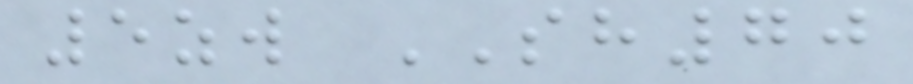5zw SH70
